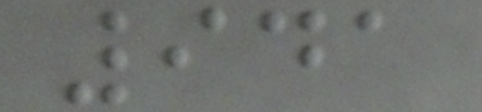941
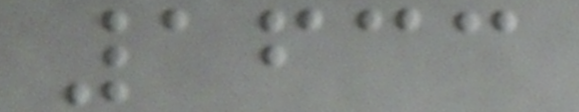1633
